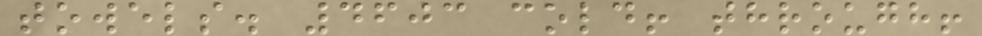towels. 4603 cold! through!
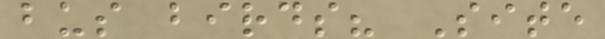bus birds? Site
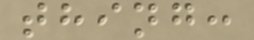thing:
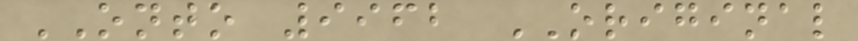ONTO 9962 ORIGINAL
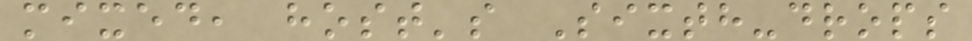mixed, host's Sixth-drops
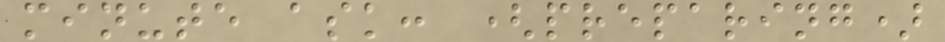minute ask: (preparing)
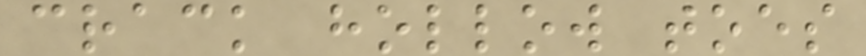crack hollow toes
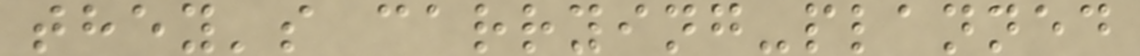they's carrying-planned
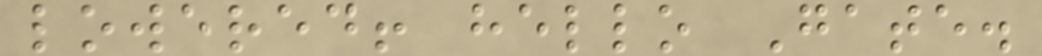lowered! hello Gate.
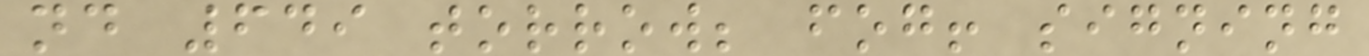nd 649 torrow; fog! signing
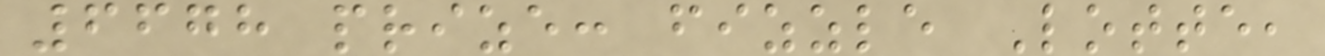6678 prize: fizzle Lotte,
